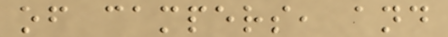of campers, and
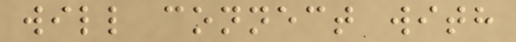will connect with
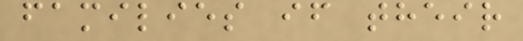families if their
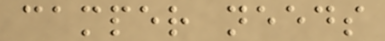camper needs
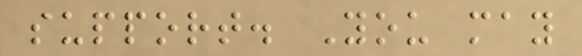support. You may
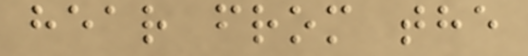hear from the
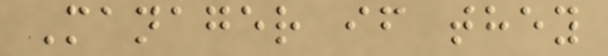Manager if they
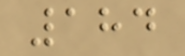184
